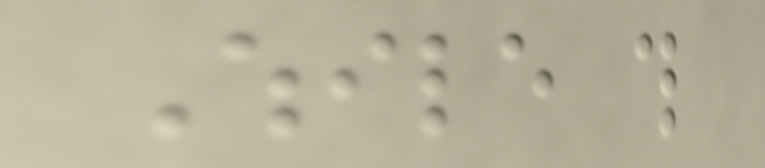While this
